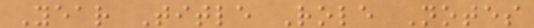Year Title Role Notes
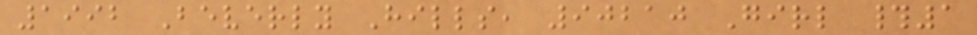1992 Beverly Hills, 90210 Girl #1
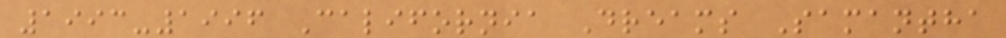1993-1996 California Dreams Samantha
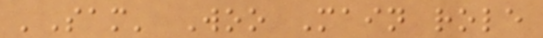'Sam' Woo Main role
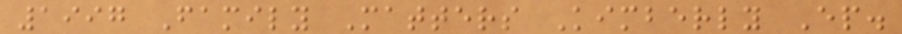1997 Family Matters Kimberly Ep.
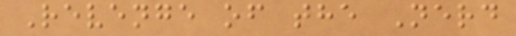Revenge of the Nerd
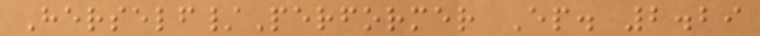Herself/Performer Ep. 2.29
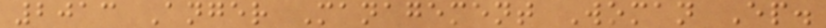2013 Anger Management Woman Ep.
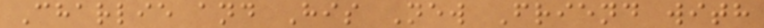Charlie and His New Friend with
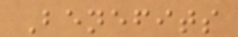Benefits
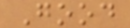Good
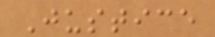Justice
